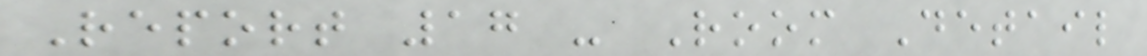Report 17 - Room Detail
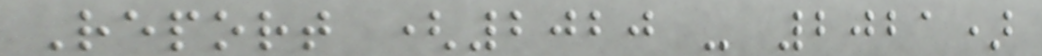Report (2020 - 2021)
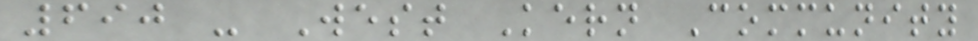690 - West Kern Community
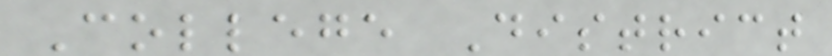College District
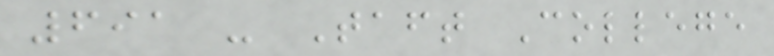691 - Taft College
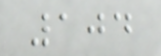104
